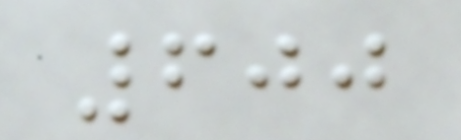600
